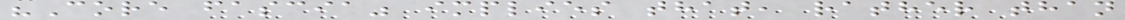"Core fascia" implies that, rather than
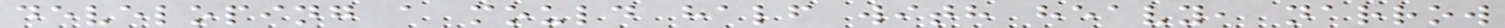developing a mould half with heavy, narrow
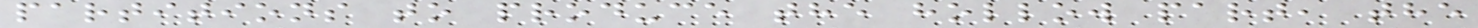partitions to produce the hollow part, the
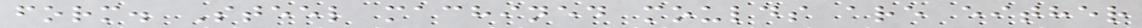form. Steel machined moulds are either
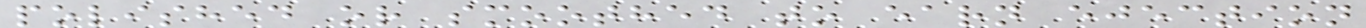polished or smoothed to earn ejection
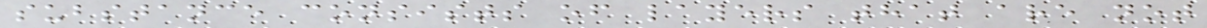substance consists of layers that are not
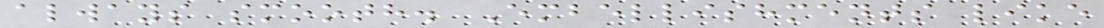always smooth. Embellishments like
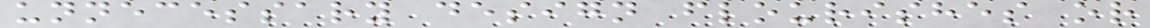unnecessary design flourishes or
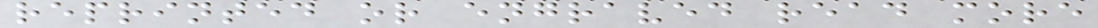reprinted or engraved read more
